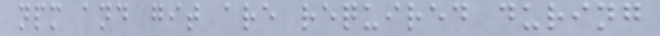npm and git are required during
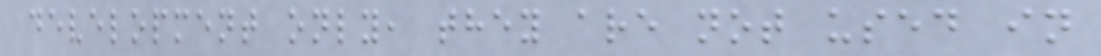development only, they are not used in
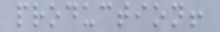production!
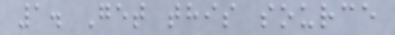1. Get this source
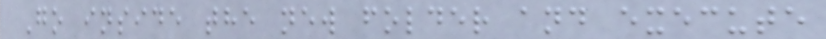Go inside the new folder and execute
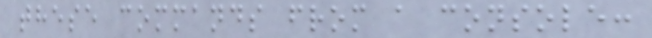these commands from a console:
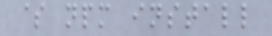$ npm install
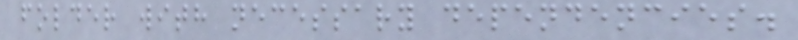folder with necessary dependencies.
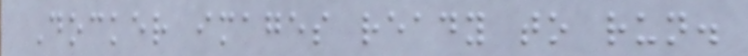Docker images ready to run.
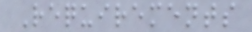Requirements
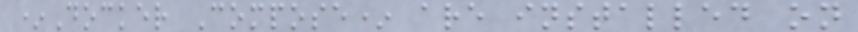*Docker Compose* are installed on
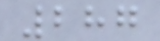287
